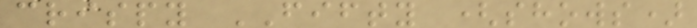crispy FIFTY (shows)
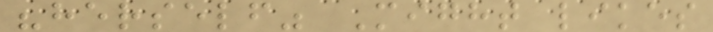"herself" Might likes
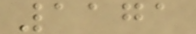1171
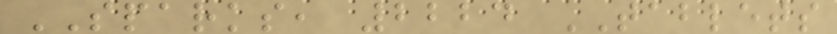SPARKS, 2224 TABLETS
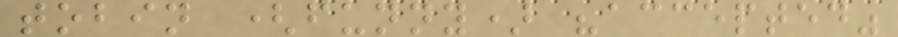tobin (funny) "accepted"
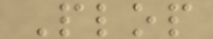Plop
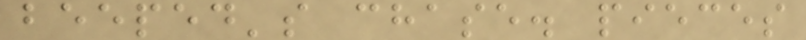beeped's chase. pieces
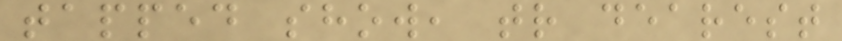tapped show, tr dearest
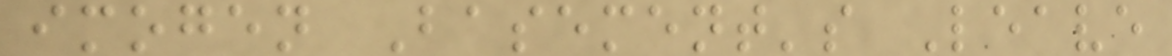imogen Basement's Leave
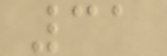31
